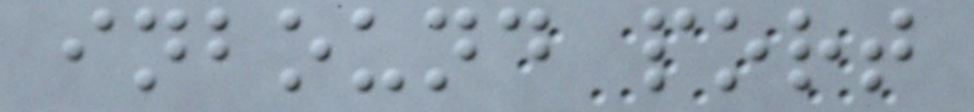inbound port
